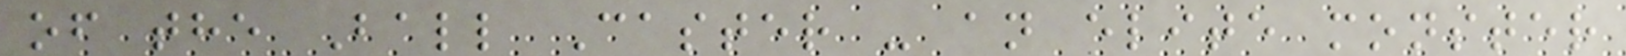of the Ball Caster - an elite monster
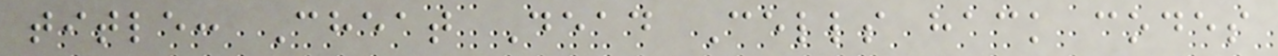title: Cheat Dead Cells hack codes
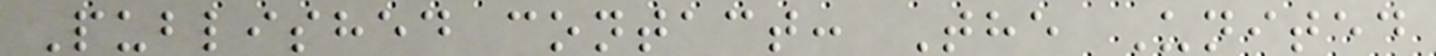Published contact: The United
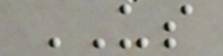US
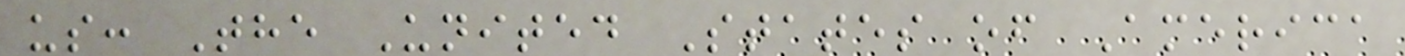us: The United States of America
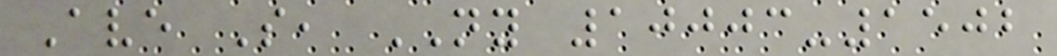Ave S, NY 10003-1502
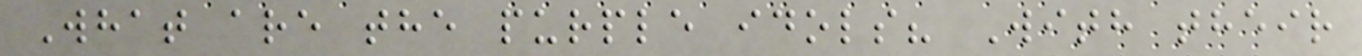What are the purple idols? With their
